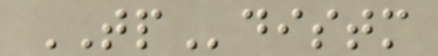TPdistm
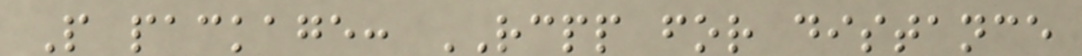P package: RCPP for distance
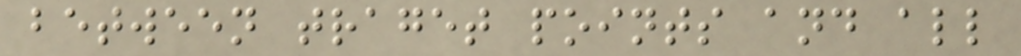between traget points and all
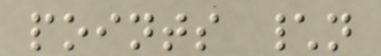points \n
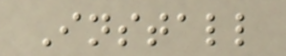Install
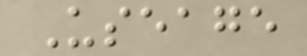Useage
